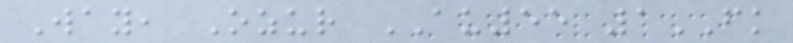Way, Ozur AU55 1FK
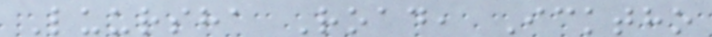Luursha Road, Icktho
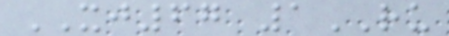XJ67 1RU
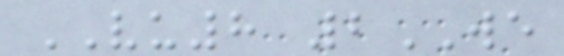VU8 2WE
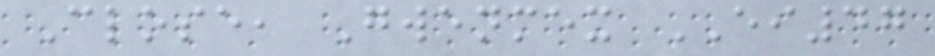Close, Gwenmex EI47
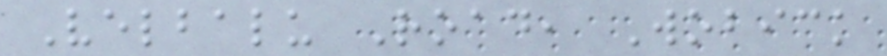Velbalu Road, Wobick
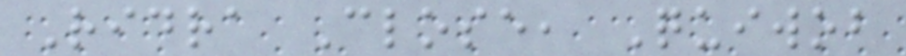Ridra Close, Quiwob
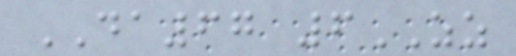DA67 6ZZ
